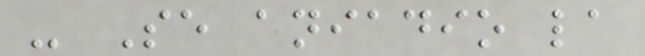- Se aniadio la
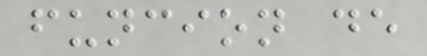funcion de
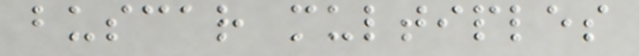buscar multiples
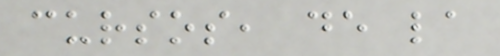cursos, de la
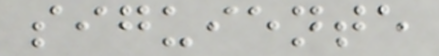siguiente
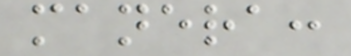manera:
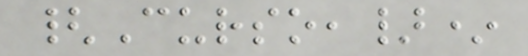{Curso,}*
